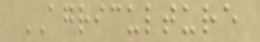AGRICULTURE
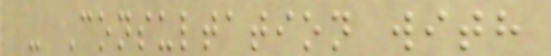- Consultation with
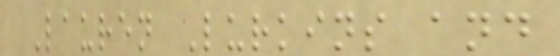Lauren Lurkins and
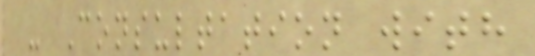- Consultation with
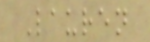Lauren
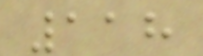118
